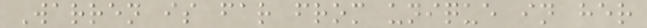Warren is far from unique in her
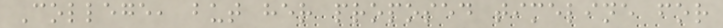College, but her proposed timeline for
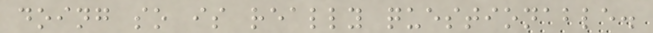doing so is really questionable.
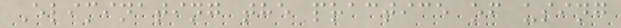Eliminating the practice of using
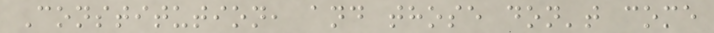Constitution, and those don't come
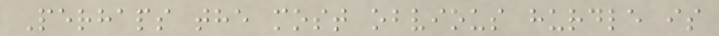Perhaps the most obvious hurdle is
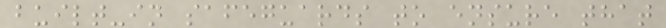built-in safeguards to ensure that
